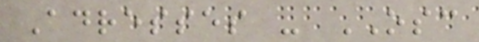Adresses - OSC
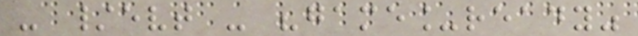- /evt - "game_ready"
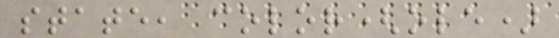state, color(ole)
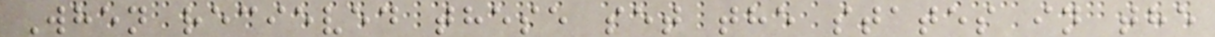When recieved these set the states in the
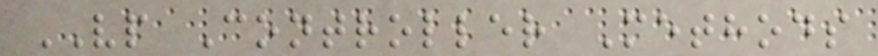VP Controller Methods
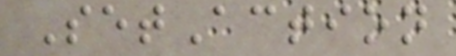SetAction
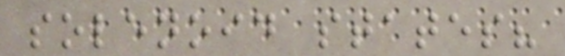solenoid states?
